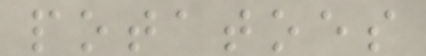potatoes
